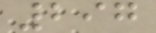297
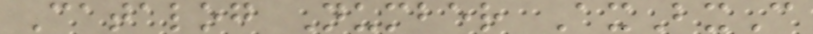Catalog Number AxBxC
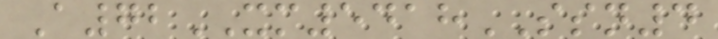A72XM5418SSN4
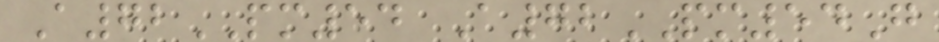A72PM54 A72PM54G
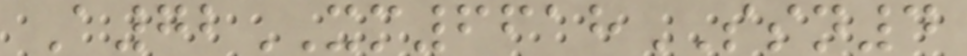A72XM6618SSN4
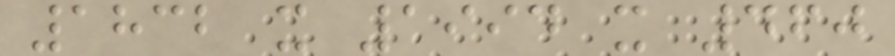1832 x 1994 x 460
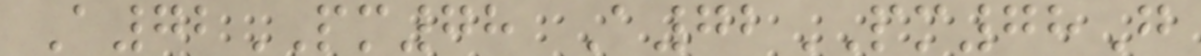A72PM78 A72PM78G
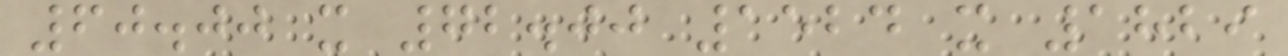60.00 x 72.00 1524 x 1829
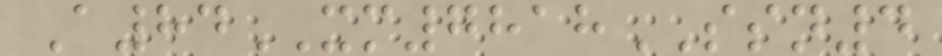A84XM7818SSN4
